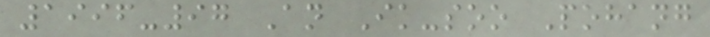1996-97 An Ik-soo Pohang
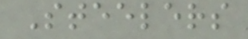Steelers
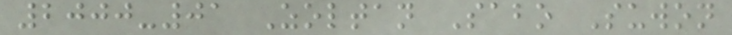2000-01 Zoltan Sabo Suwon
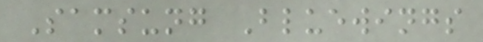Samsung Bluewings
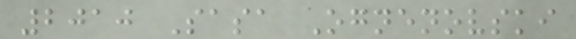2010 Sasa Ognenovski
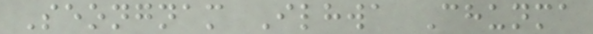Seongnam Ilhwa Chunma
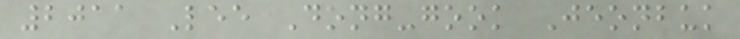2011 Lee Dong-gook Jeonbuk
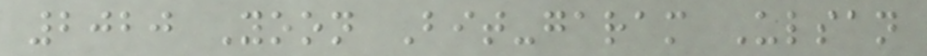2020 Yoon Bit-garam Ulsan
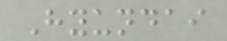Hyundai
